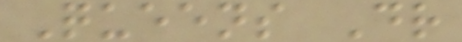Queens Dr
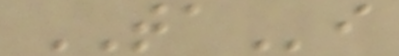TAi
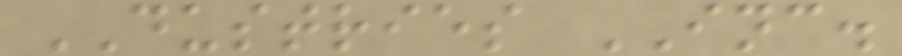DUSTRIES INC.
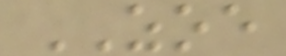ZOE
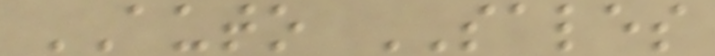AUTO SALES
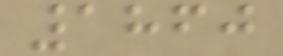1860
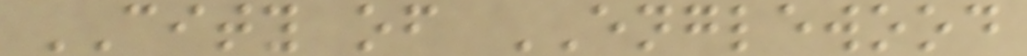CITY of ENGLEWOOD
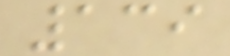139
